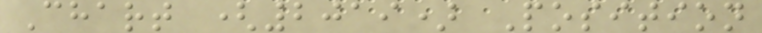Chart (2019) Position
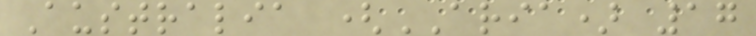Australia (ARIA) 17
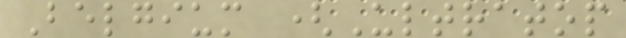Belgium (Ultratop
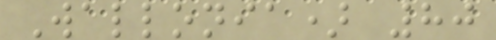Wallonia) 80
